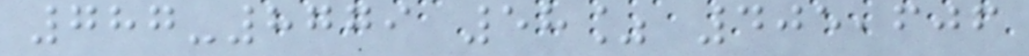787-8779 58% 405,606
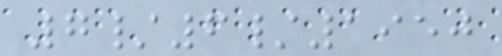7/6/1950
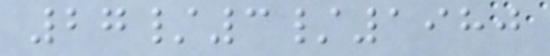27/3/1980
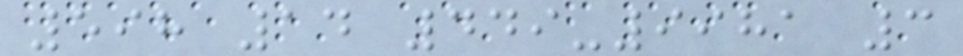598 14 449-9981 3
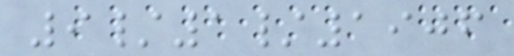9/1/1906
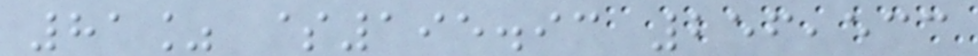81% $195.93 256,533
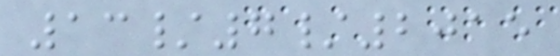13/7/2015
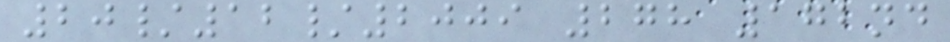20/12/2009 278 172nd
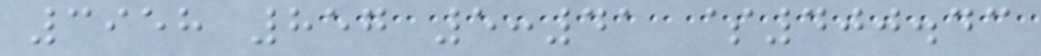3958 857 5:41 $400.43
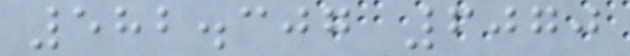582.307 6070
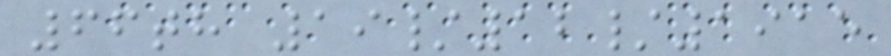66th 19/12/1915
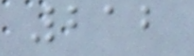212
